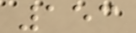153
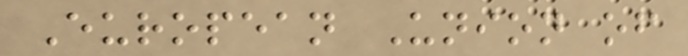European Union of
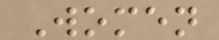Women
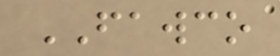FAWCO
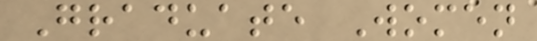Graduate Women
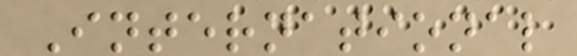International
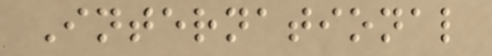International
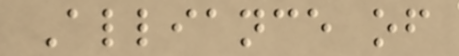Alliance of
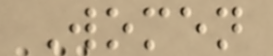Women
